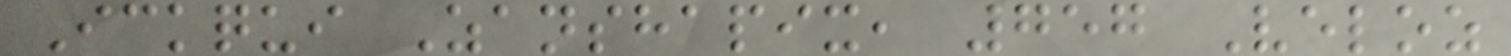Ickqui Zanshapix, 757 Veloz
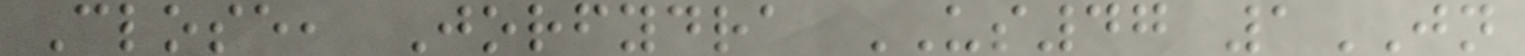Close, Jorfydra US47 1JN
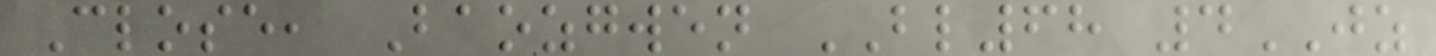Close, Baozgwen BL68 4JZ
